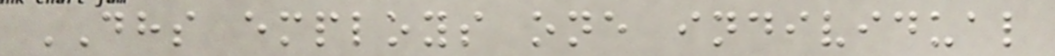DHS employs one individual
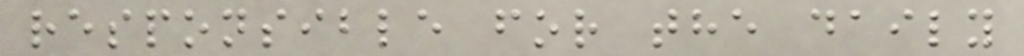responsible for the daily
